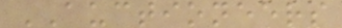AUCTIONEERS
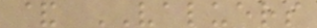& VALUERS
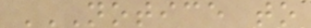NOTICE TO
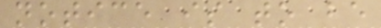notice is to be
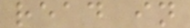read in
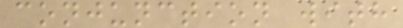conjunction with
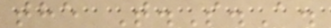the T.S.A.
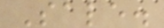Sale.
